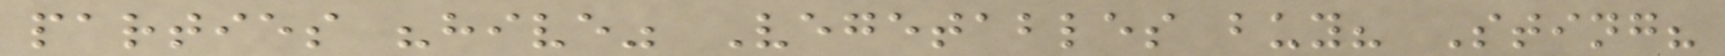parties "hive" Vegetables buy? Sting?
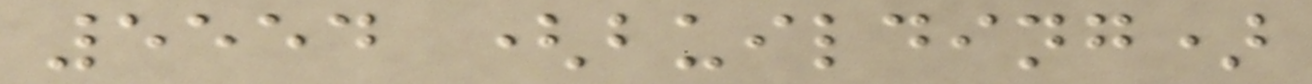5554 (building)
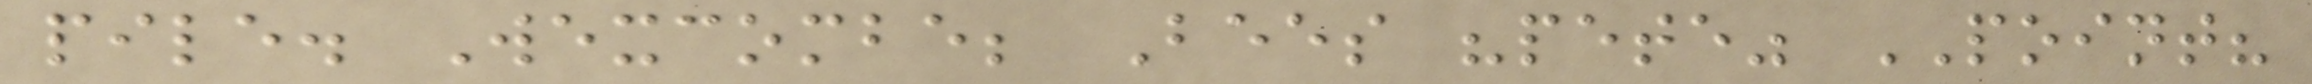pile. Wexcombe; Bees "pete" POINT?
